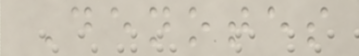Denotes
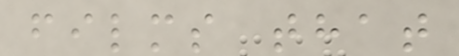films that
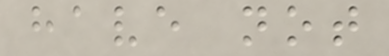have not
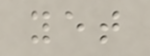yet
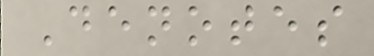Denotes
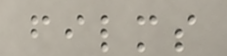films
